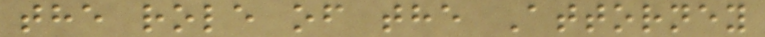the role of the Attorney
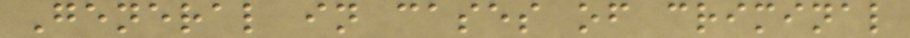General in cases of criminal
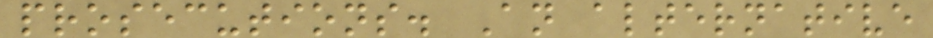prosecutions. An alternative
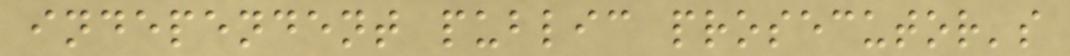independent public prosecutor's
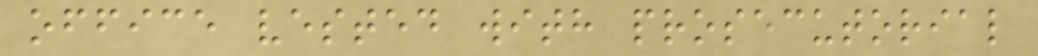office vested with prosecutorial
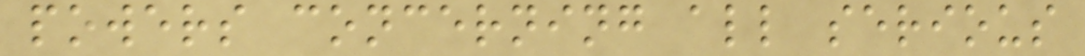powers concerning all serious
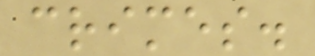crimes.
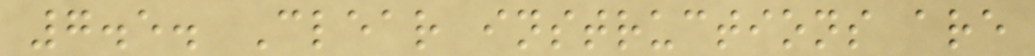7.5. Clear instructions are
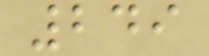249
